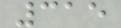315
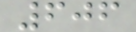606
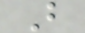B
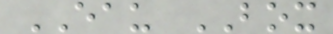EAU BOX
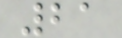21
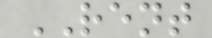RENT
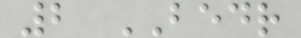2 BEDR
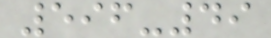596-49
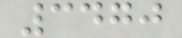3470
